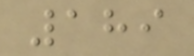189
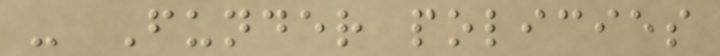- Funder policies
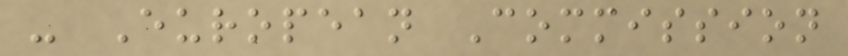- European Commission
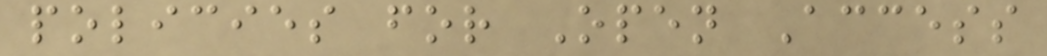policies for Open Access
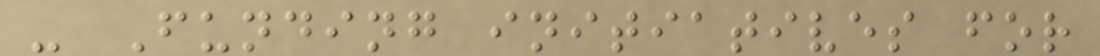- Funding initiatives for
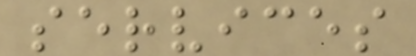services
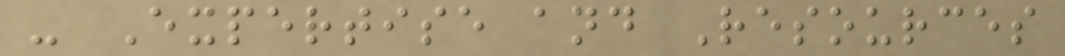- Expertise and Resources
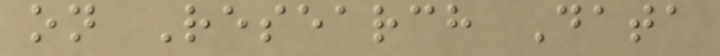on Research Data
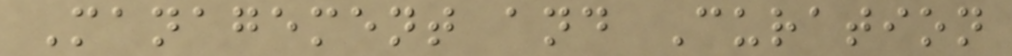Management and Curation
